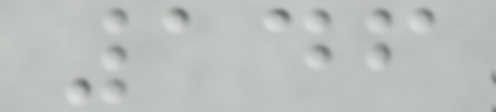146
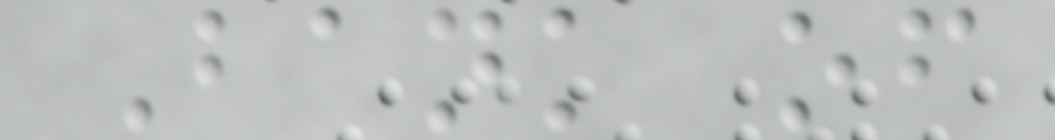Bank of
